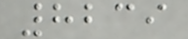8239
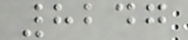8247
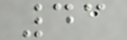43
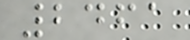2461
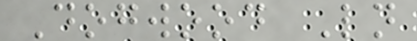Dogwood Ln
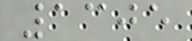1305
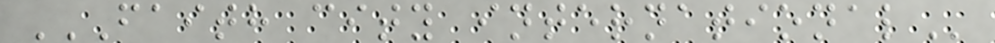FAITH CITY INTERNATIONAL
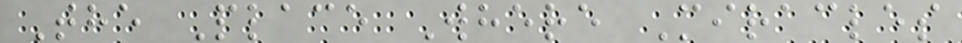The Place Where Miracles
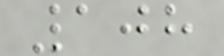108
